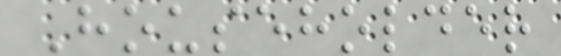Householder
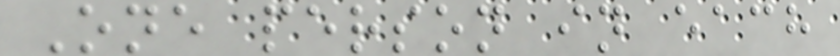One person in each
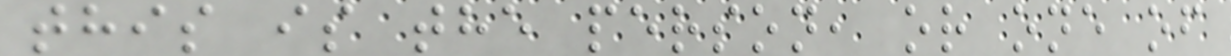this is the person, or one of
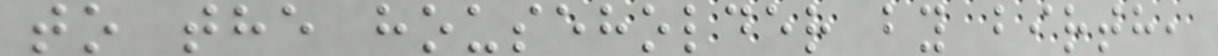to the householder by birth,
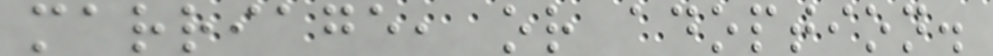marriage, or adoption.
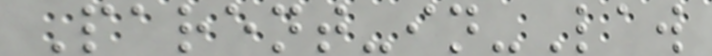Parent-in-Law
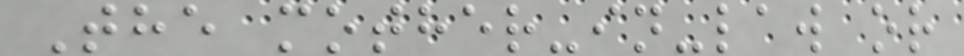The mother-in-law or
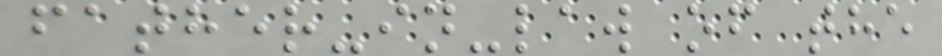father-in-law of the
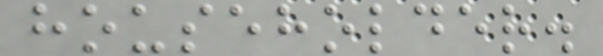householder.
